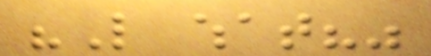"Like what?"
